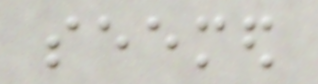seemed
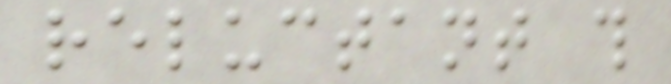reluctant this
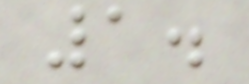1.
